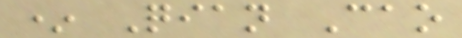* Qian Cao
